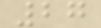27
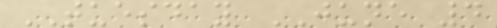TUESDAY JUNE 4
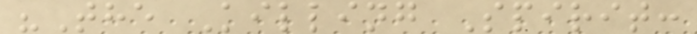"The Killing Spirit:
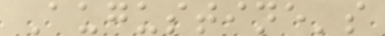Augustine's
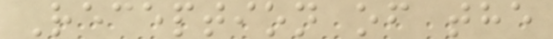Reception of the
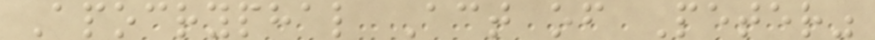Apocryphal Act of Peter"
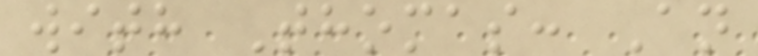with Thomas: An
